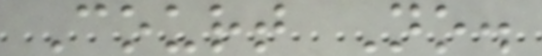Court No.
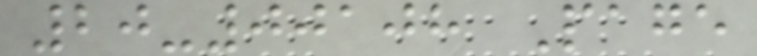20-00108 Page
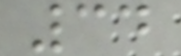34
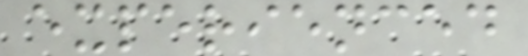experienced
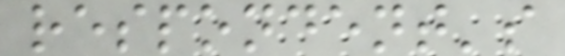respondent's
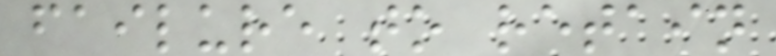failure to retain
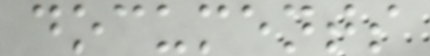documents
